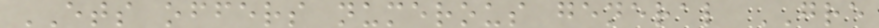ETS offers numerous general GRE
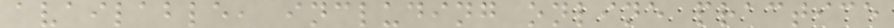available, including online practice
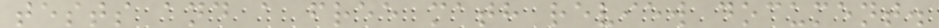tests and a free math review document.
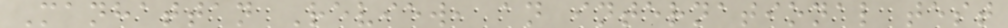Manhattan Review, an international test
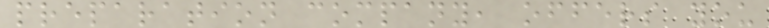preparation company, offers you
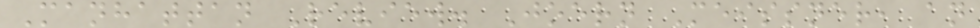Manhattan Review. Joern Meissner, an
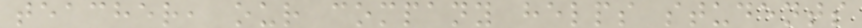teacher, our company helps students
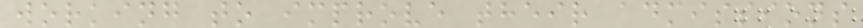working to improve their admissions
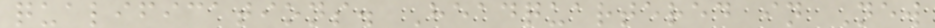qualifications. Headquartered in New
